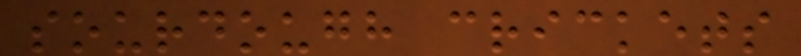sourdough crickets
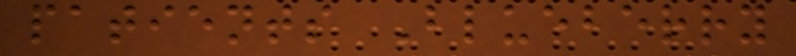patients Blueberry
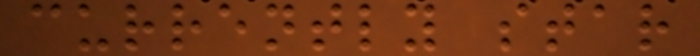currently star
